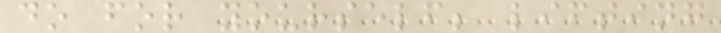do for yourself; lifting
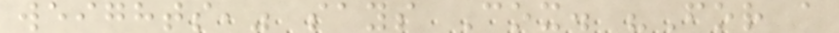weights," says Cox. "For a
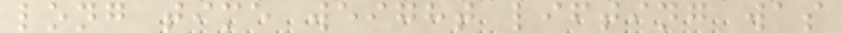long time weight lifting was
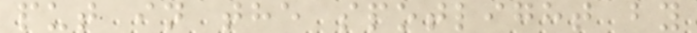put in the spotlight by
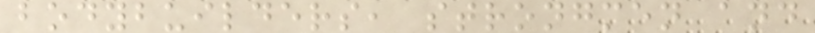bodybuilders, strongmen and
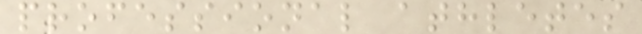professional athletes
